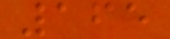165
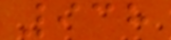938
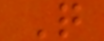Q
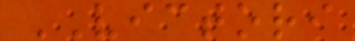VICTORI
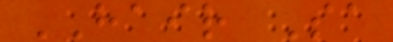HAIR Sa
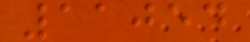11054
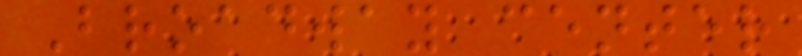Broadway center
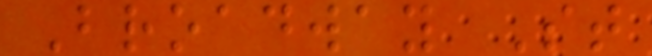Broadway St
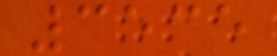3535
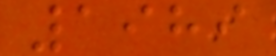1989
